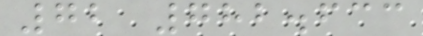72 782.633
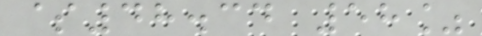$48.34 58%
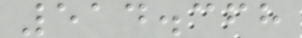514.368
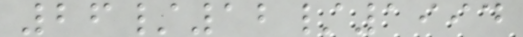26/12/1994
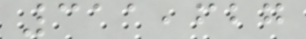311,627
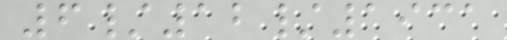6/12/1931
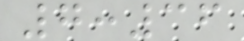7:36
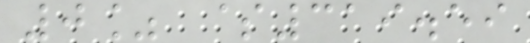0% $319.59
